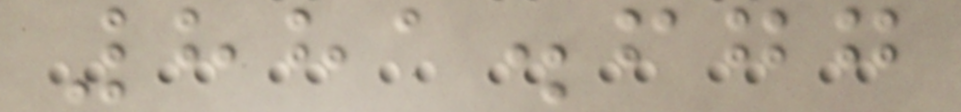881.677
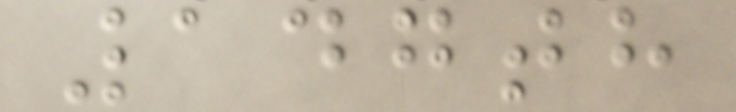147th
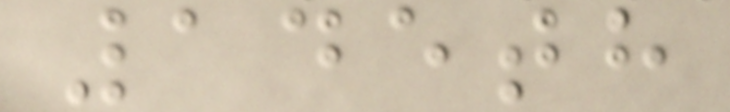145th
